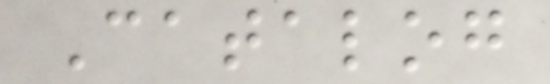Catalog
